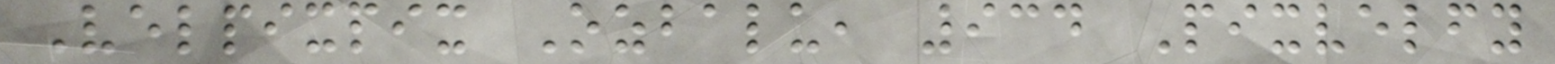Velpixpix Ozbalu, 934 Pixvelfy
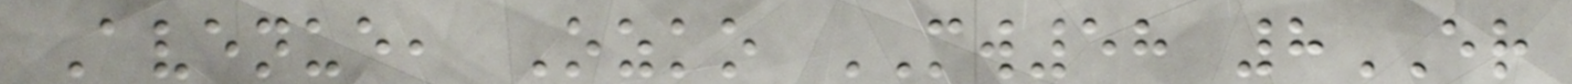Avenue, Ozko MW58 8ER
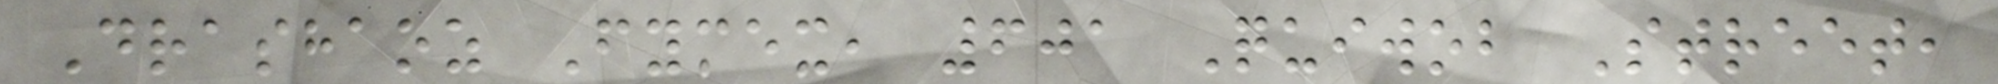Drashaoz Fymex, 601 Quiwob Street,
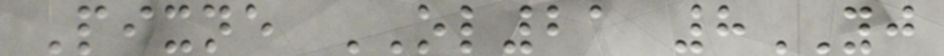Pixne OL21 8YJ
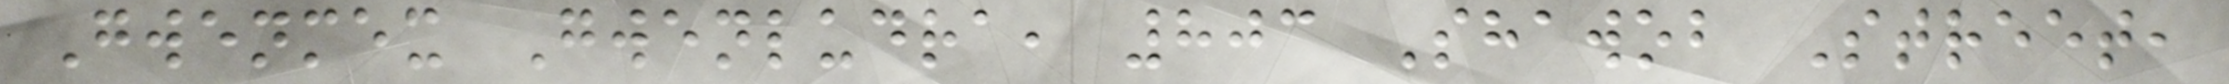Gwenmex Gwenludra, 803 Shawob Street,
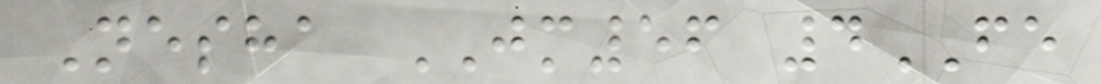Nesha JM56 4FE
